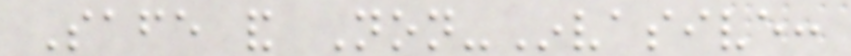Safe and Non-Invasive:
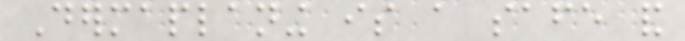Dermaplaning is a safe and
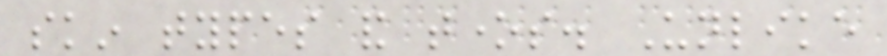skin types and tones. Unlike
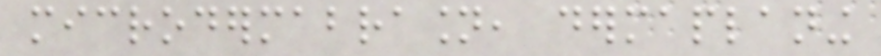microdermabrasion, dermaplaning
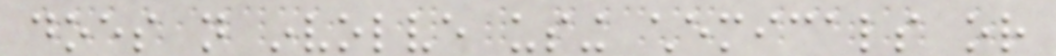does not involve using chemicals or
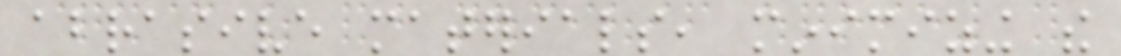abrasive materials, minimizing the
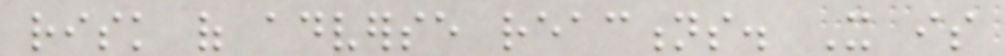risk of adverse reactions. It is
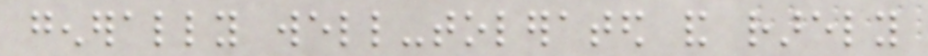generally well-tolerated and rarely
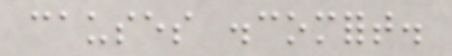causes discomfort.
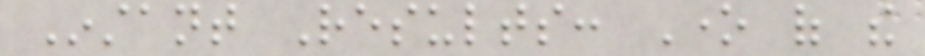Instant Results: One of the
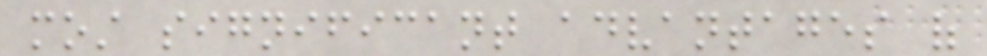most significant advantages of
